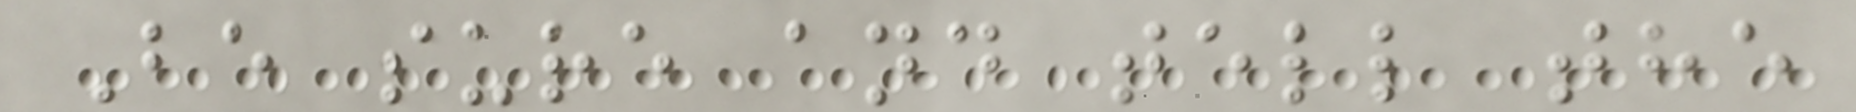Be sure and tell the
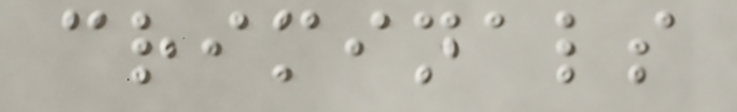criminals
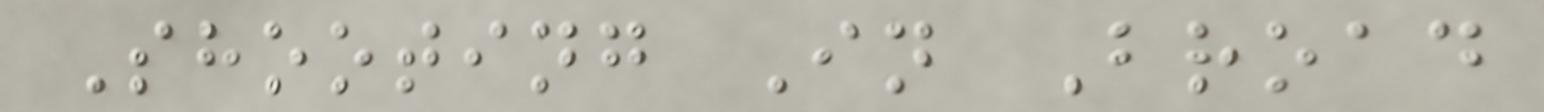Shooting In Broad
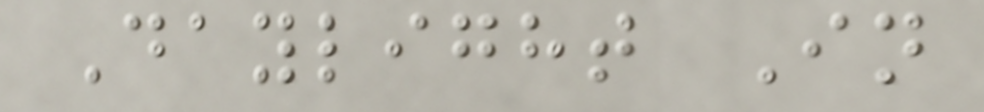Daylight In
